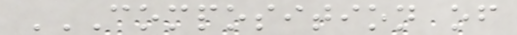COMPOSITION OF
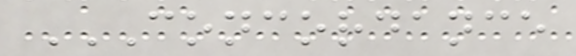CONCORDANCE
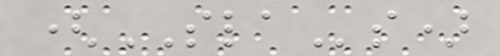(SLAs)
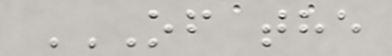OF THE
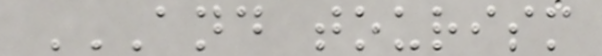AND TOURISM
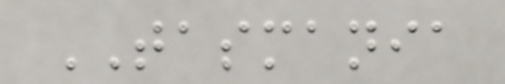TASMANIA
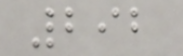292
